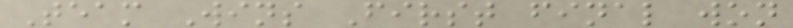Team Wins First final won
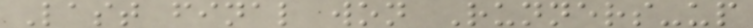Last final won Runners-up
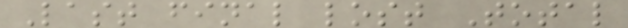Last final lost Total
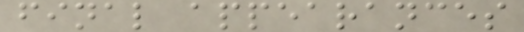final appearances
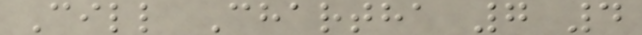Cill Chartha 7 4
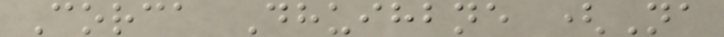Corca Dhuihbne (Na
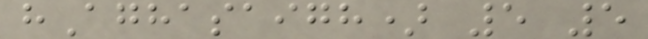hAghasaigh) 5 5
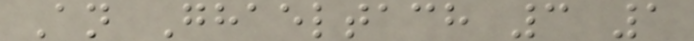An Ghaeltach 3 1
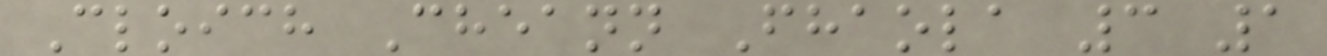Cloich Cheann Fhaola 3 1
